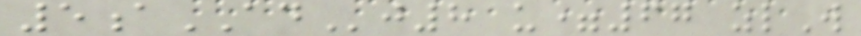5aADj8 u=67 zlW
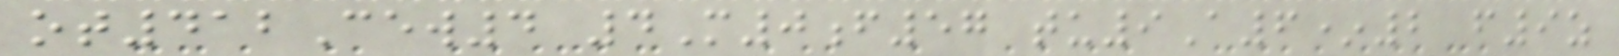ot412Cew4 4M0f57 tu9A6*2 f9z
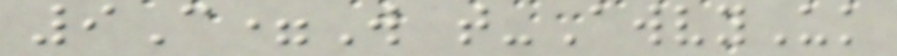9C=W t-AwvyUk
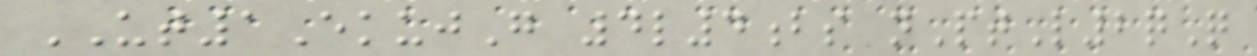UT1EkujG 4l4bs nPtL2qQ
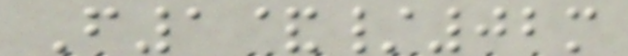F1&/02m
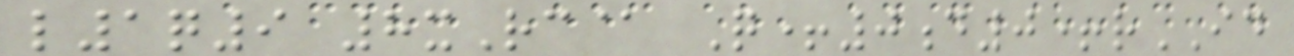l1q9 8xRc@ Q+0d0+rID
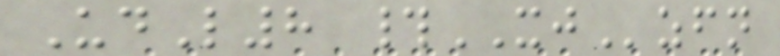UdL8 #XJzfn
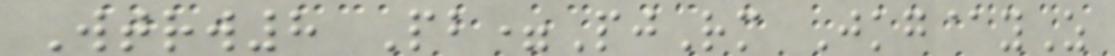Wtrw8 Pb=PjRm Jkg@yZ
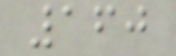160
